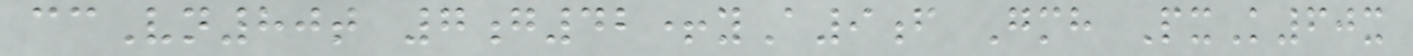ccVn80t 7g42+yA9f Gmh PxK60x
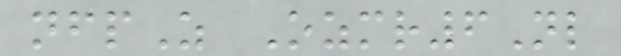nfpZ Ozmr6Nl
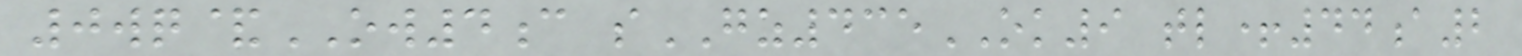0wq&OW4c sGZ435OK9 tl+44a2
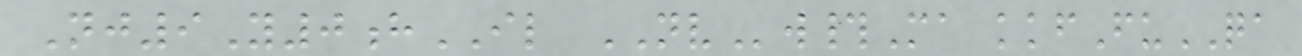Nj9Y0hIL NVw#Ma kkfFuQA
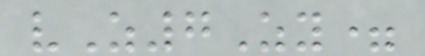vZ7Zy=
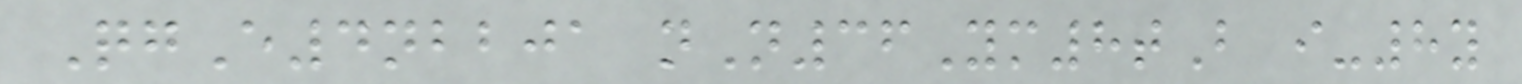QgE4nbbja nN36Ym8tB i-8y
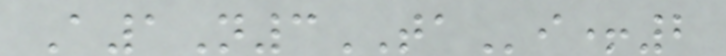A1N3TAi+2
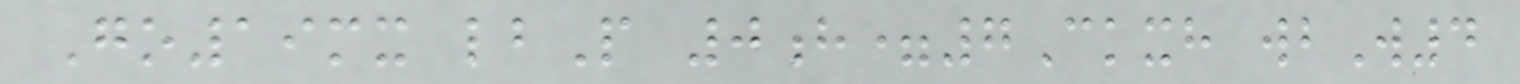Go19mx lbP 0h=7Ckxh wbW4
